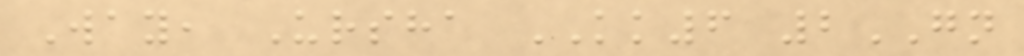Way, Ursha KK6 2GN
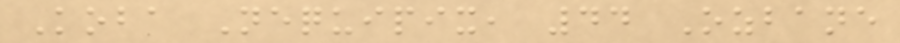Koba Nequipix, 44 Ozbane
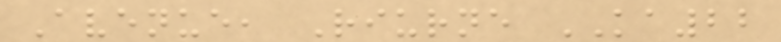Avenue, Riurne KA22
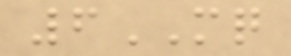6MQ
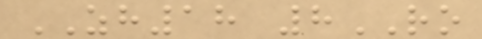ZH18 8RO
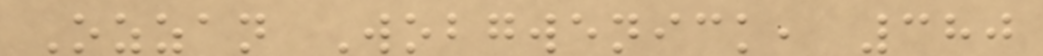Ozzan Wobgwenick, 380
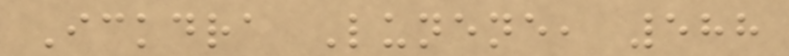Ickdra Lunene, 588
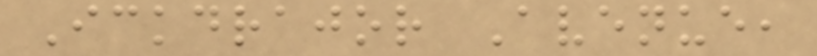Ickdrajor Avenue,
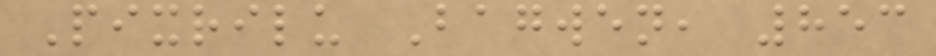Pixrilu Bagwen, 853
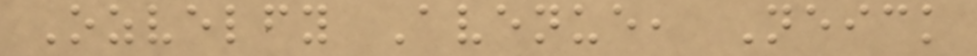Ozvelfy Avenue, Neick
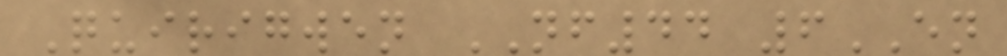Quirigwen NF44 6EN
